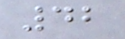42
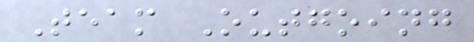Team Outgoing
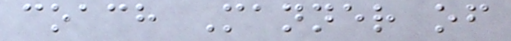coach Manner of
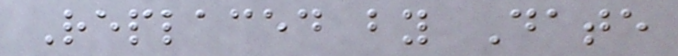Replaced by Date
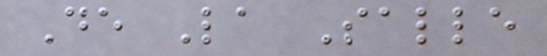De La Salle
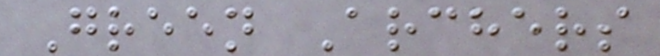Green Archers
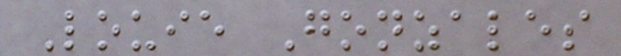Louie Gonzales
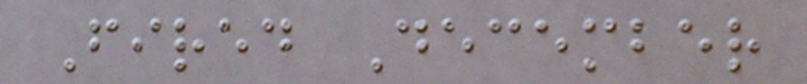Fired December
